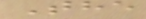The
